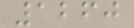1260
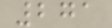271
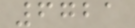6721
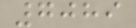7089
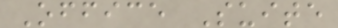Office Suite
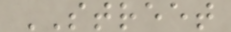STREET
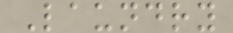Laundry
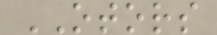OTORS
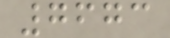7673
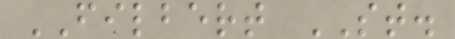FILBERT ST.
